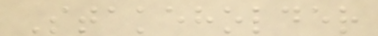Stakeholder
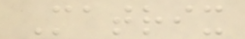Matrix
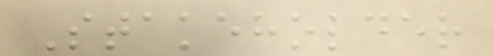Stakeholder
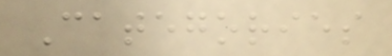Categories
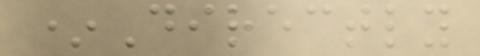*Directly
